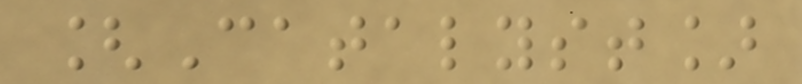[Catalyst]
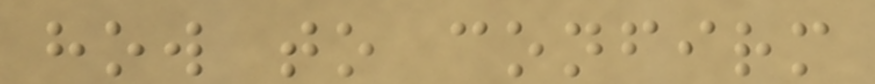how to confirm
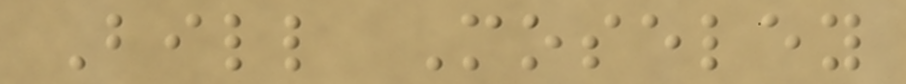Bill Moseley
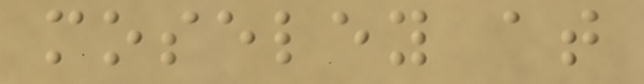moseley at
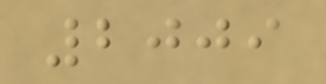2009
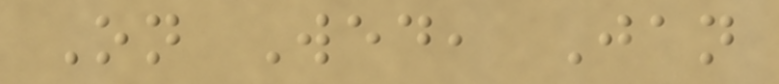On Wed, Jan
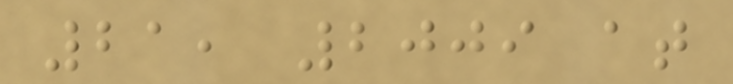21, 2009 at
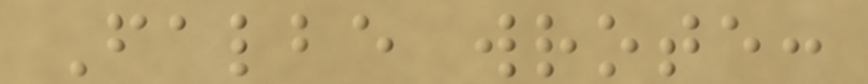Falbe wrote:
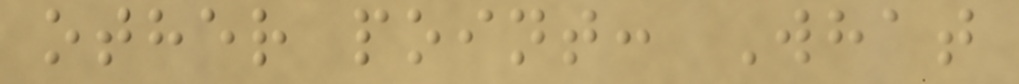other point: What
